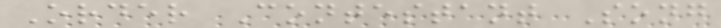Order Contestant Song
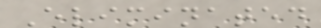Eliminated
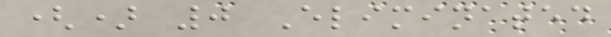() 0 Eliminated
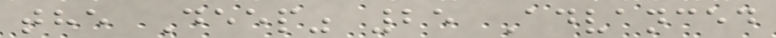the Deep" 25 Advanced
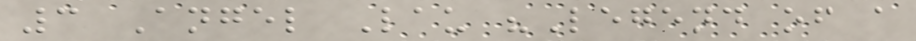3 Angel Lau "Legend of a
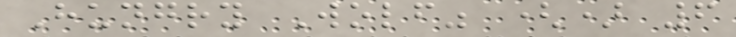Hungry Wolf" () 6
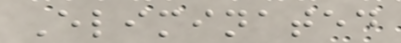Eliminated
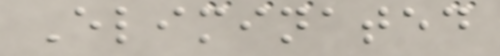Eliminated
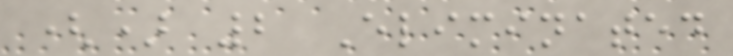() 2 Eliminated
